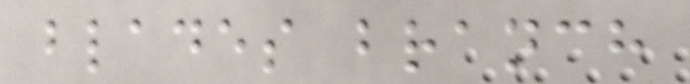blades branch
